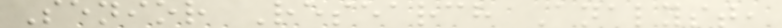Senior Research Analyst,
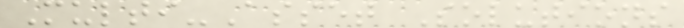Multi-Asset Solutions
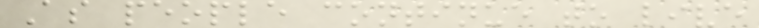As people continue to live
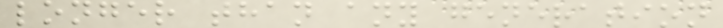longer than any generation
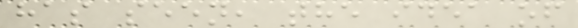has seen, the idea of
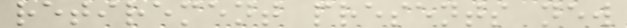retirement presents new
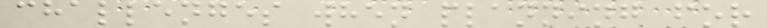challenges when planning for
